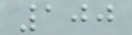100
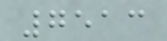7513
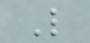L
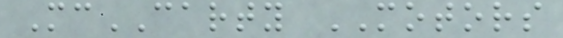McCARTY MOTORS
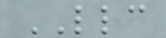LLC
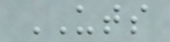UTS
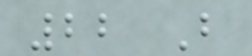22 B
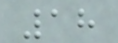18
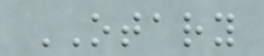OTARY
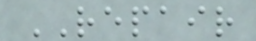REPAIR
